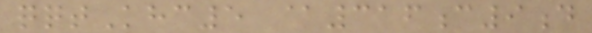qqtKhc5 @316c9d
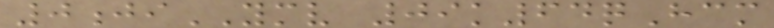0jiYMV 09k64qHcm
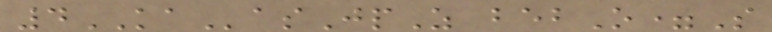4KAasJpZ bebO=S
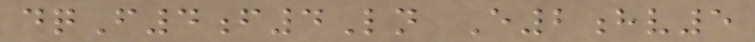dqF4f4Ln E2hv5
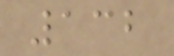132
